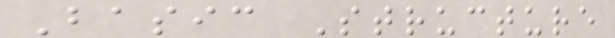Basic Structure
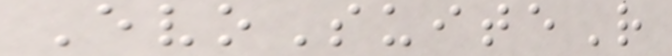EvoSuiteR
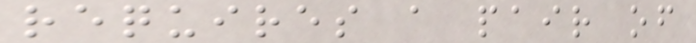requires a pair of
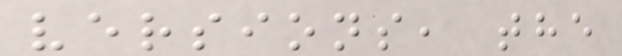versions, the
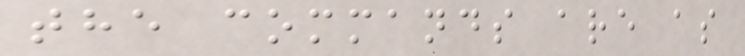the commands are as
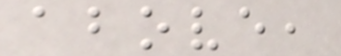above,
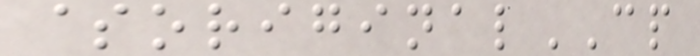$originalCP
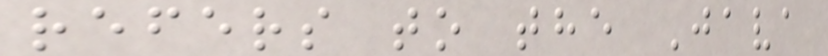refers to the Java
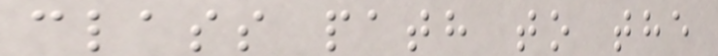class path to the
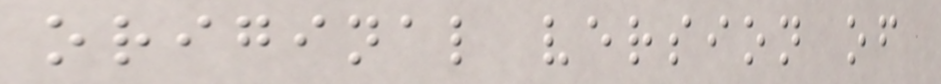original version of
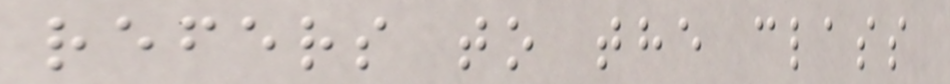refers to the class
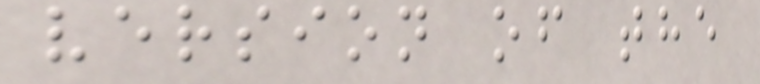version of the
